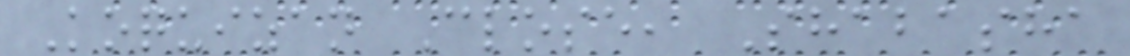Koquizan Close, Shabasha
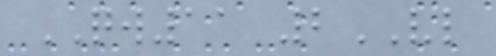QW11 2VL
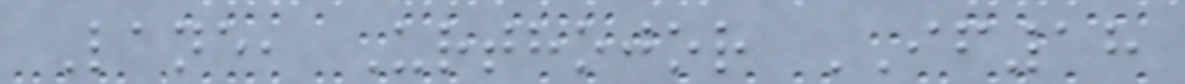Lane, Urthojor IF18
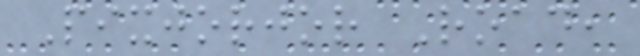Pixjorjor Road,
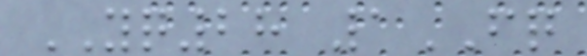YQ28 1FQ
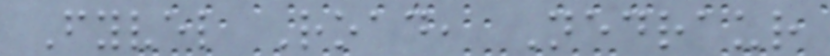Fyvel Road, Nedraur
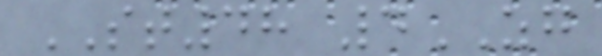ST48 4ZG
